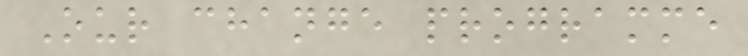Our change programme
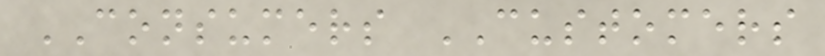CONSUMERS CUSTOMERS
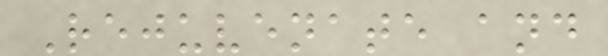Rejuvenate and
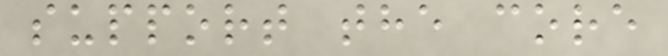support the core
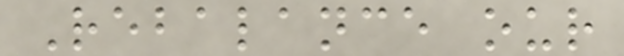Rebalance our
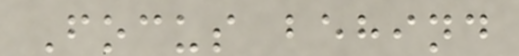Focus behind
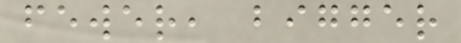fewer, bigger
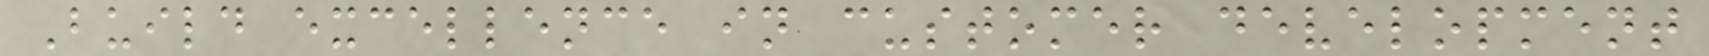Build excellence in customer development
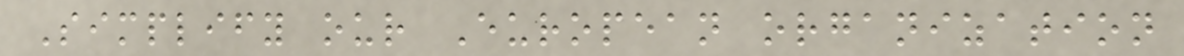Simplify our European organization
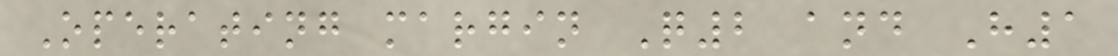Operating margin Q2 and H1
